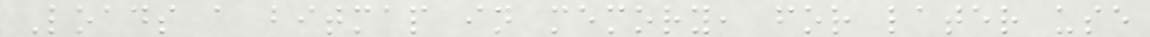Loads a bitmap in memory, for later use
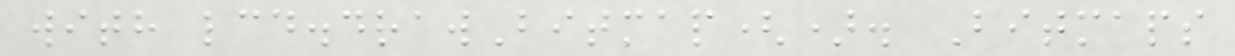with lcd.drawBitmap(). Bitmaps
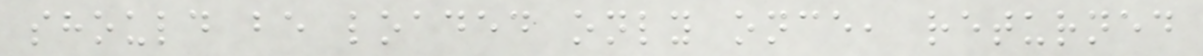should be loaded only once, returned
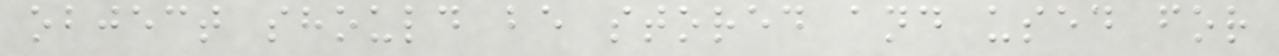object should be stored and used for
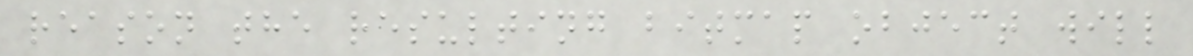reason the resulting bitmap object will
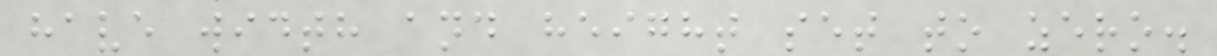have width and height set to zero.
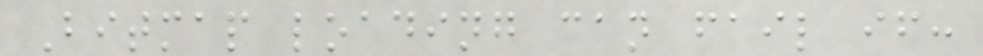Bitmap loading can fail if:
